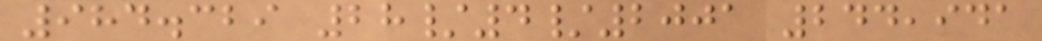984.329 28/4/2001 244,941
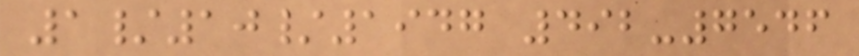1/10/1947 492-7546
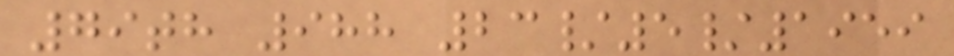79th 988 23/5/1959
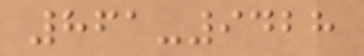861-9428
